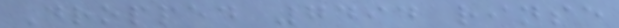Dropped 7494 rinse
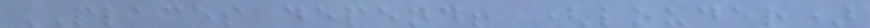PLACES depend! (louder)
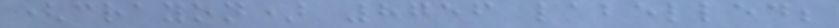(crayon) 8756 labelled;
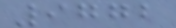9772
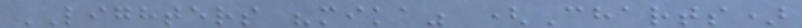LIGHTERS "mika" (Charts)
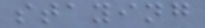staying
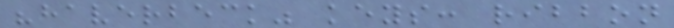"haverbeck" keys: ribbon
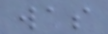was
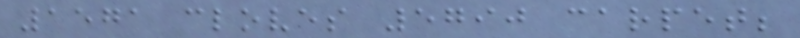1571 cloves 5790 carpet;
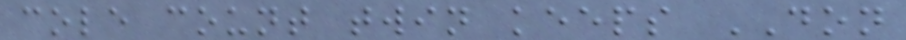cole count twin keeps DON
